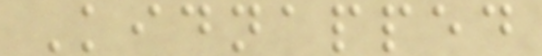Kidnapped
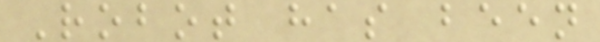Robot has been
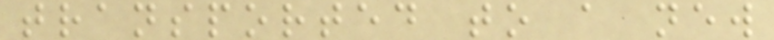transported to a new
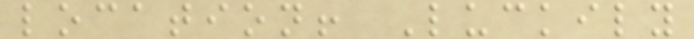location! Luckily
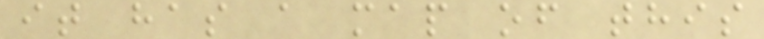it has a map of this
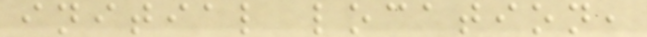initial location,
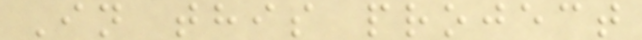In this project
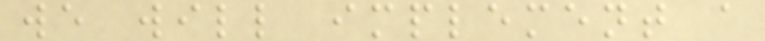we will implement a
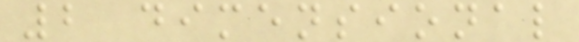2 dimensional
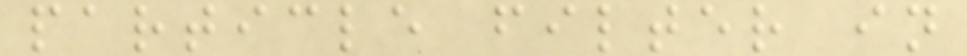particle filter in
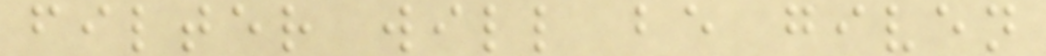filter will be given
